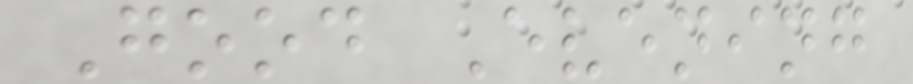Good Evening
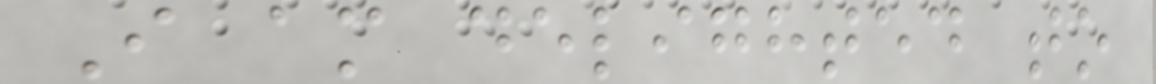I am delighted to
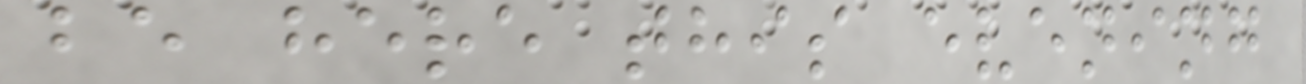be here this evening
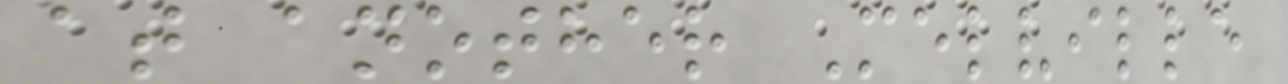at another Melville
